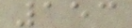153
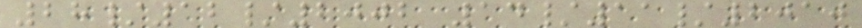28/12/2002 14/11/2010
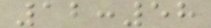12:58
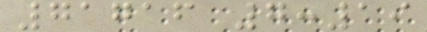71716 7:19
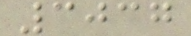3037
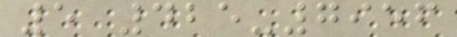5 425-7956
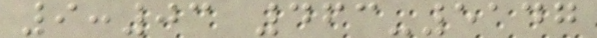9:03 463-5147
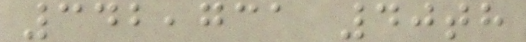342,731 40th
